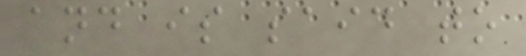and is said to
